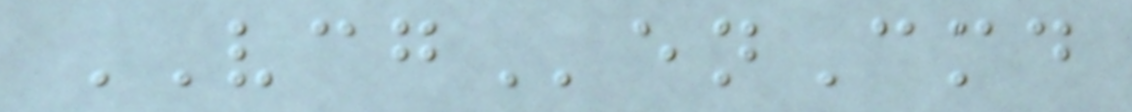VCGenCmd
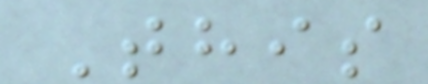This
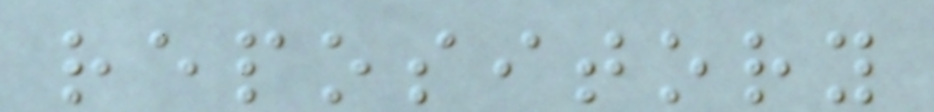repository
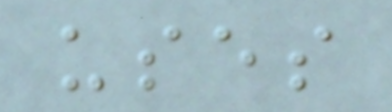uses
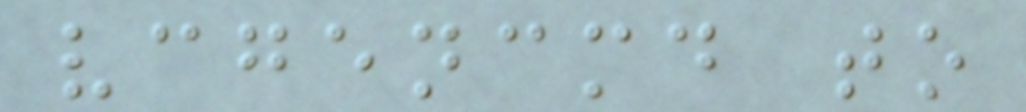vcgencmd to
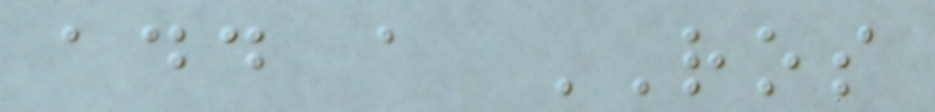add a ROS
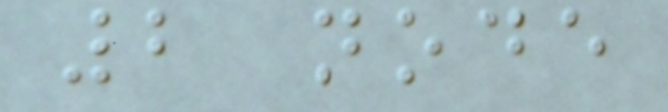2 node
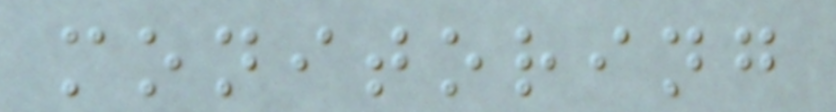monitoring
